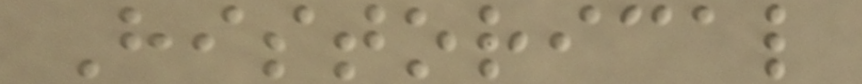Historical
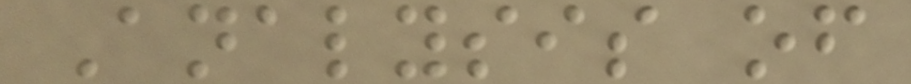Analysis of
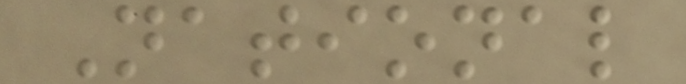National
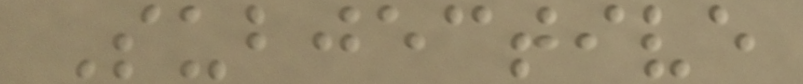Subjective
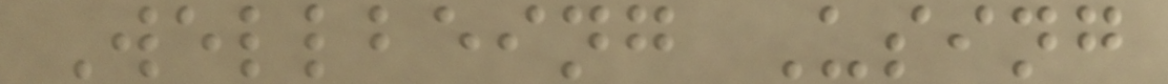Wellbeing Using
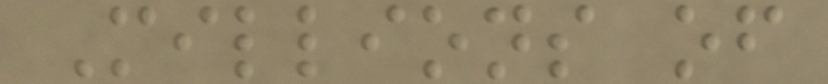Millions of
